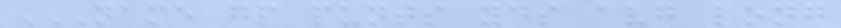NAME GP PUNTS YDS AVG LONG
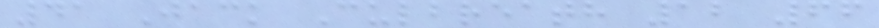41 Jack Culbreath 12 66
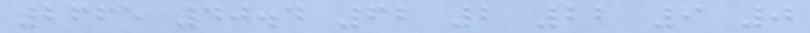2665 40.4 62 2 22 9 0
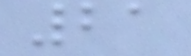21
